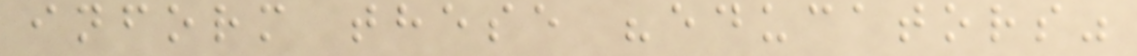inform these "educators"
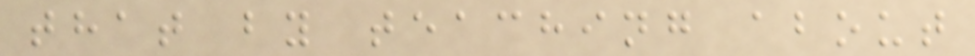that by teaching about
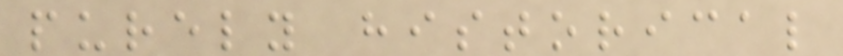purely historical
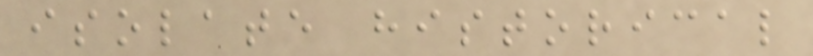isolate historical
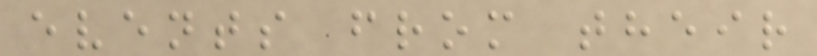events from their
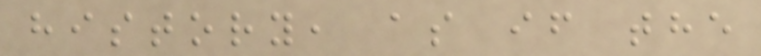history, as if the
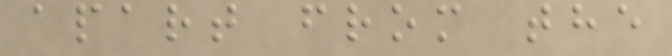apart from the
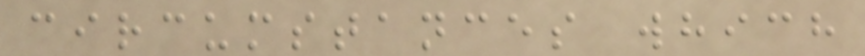circumstances which
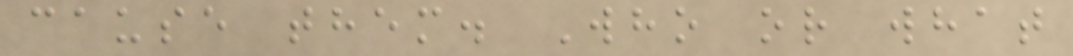cause them. Who or what
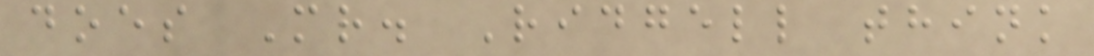does Mr. Ridgell think
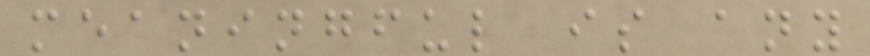meaningful is any
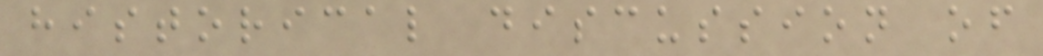historical discussion of
